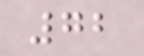72
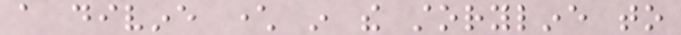a divine character in the storyline to
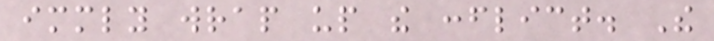immediately wrap up the conflict. The
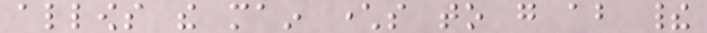allows the main characters to go about their
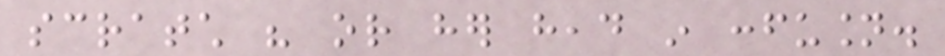scratch his or her head in confusion.
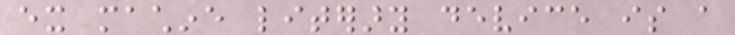ex machine literary device is a
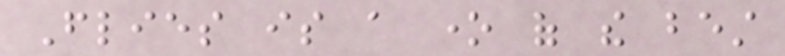Flies is a one of the best
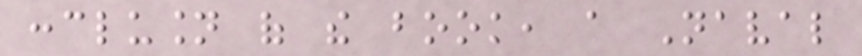conclusion of the book, a Naval
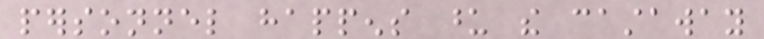personnel happens upon the castaway
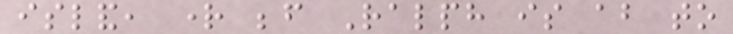island, right before Ralph is about to
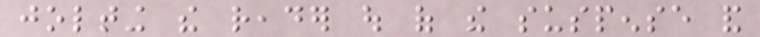jolting the reader out of the suspense and
